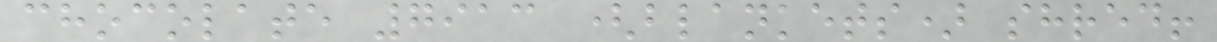chocolate 7913 (blankets) shred!
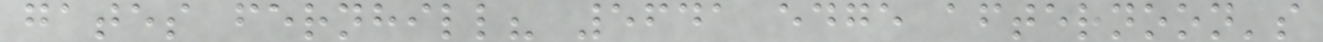gates fernhill? 5641 edge afternoon's
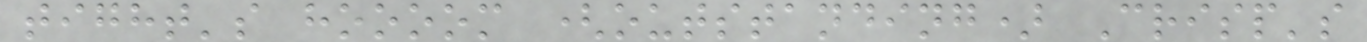tight's hoooom (outstanding) Crisp's
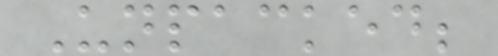Unpacked;
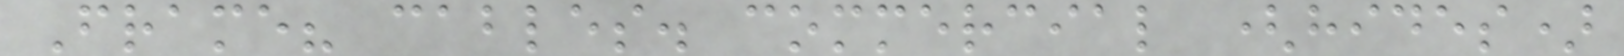Frame? cables. commercial (hides)
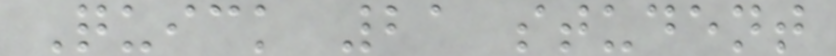Quick 21 student
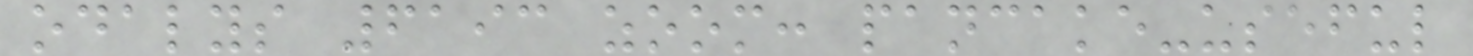odalys 6193 zoom: pancake-useful
